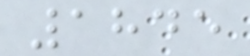1845
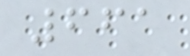661
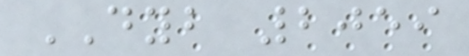DYB 2059
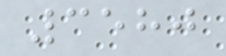3580
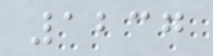1237
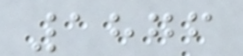1876
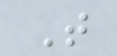T
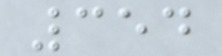354
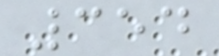354
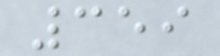359
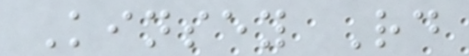Kinsey Rd
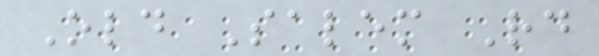Old Salem Rd
